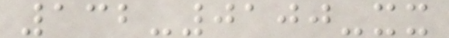132-0100-xx
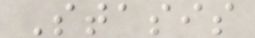Stasis
